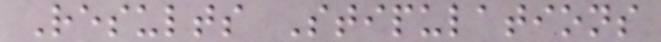Results Stipulations
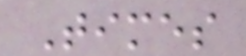Times
